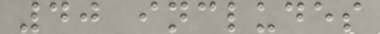40 includes
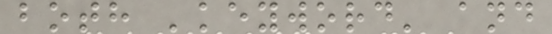both 'keyword' and
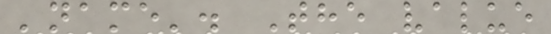'name'. The value
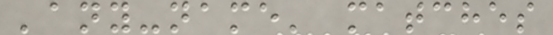'any-name' matches
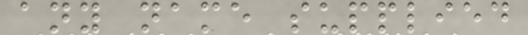any name supplied
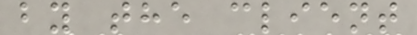by the client
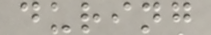during
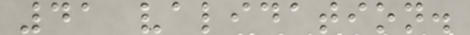41 validation.
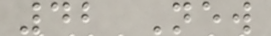42 New
